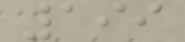199
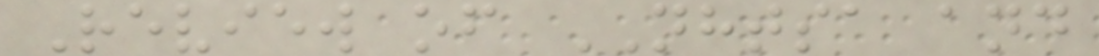Review of NHTSA and
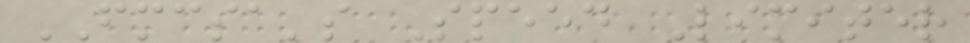FMCSA's Speed Limiter
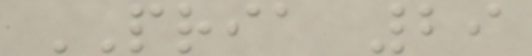PRIA 29
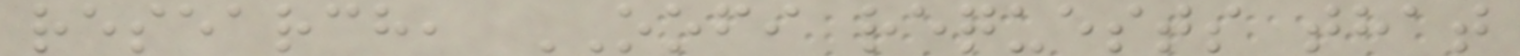research, OOFI requests that
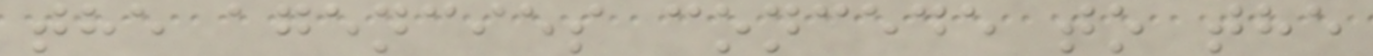the agencies concede to the
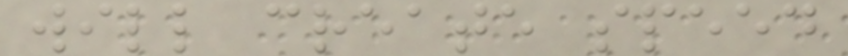will create speed
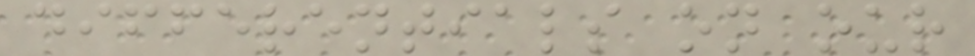differentials on our
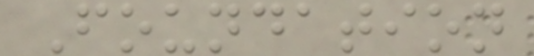Foundation
